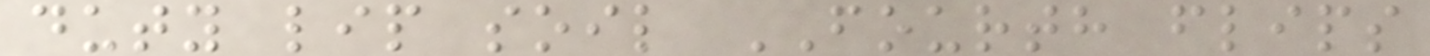duty lip soil FOURTH flips
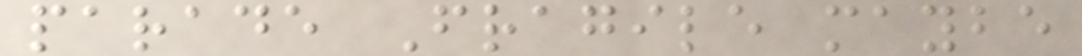parade Fragile maybe
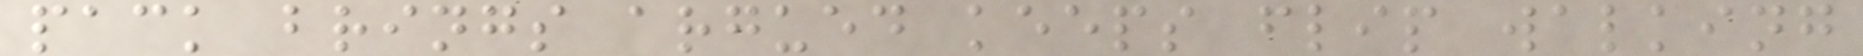pack brings argued keeps flip walking
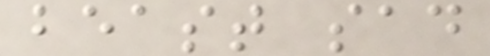beast sad
